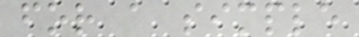for a simple
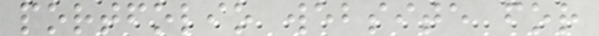portfolio website for
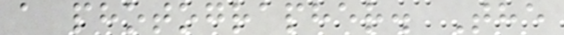a photographer. The
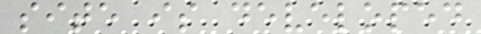site is developed
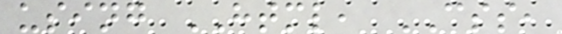using HTML, CSS,
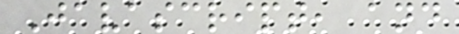Javascript, and
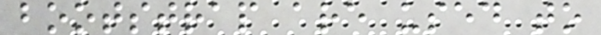bootstrap are used to
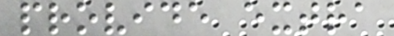provide extra
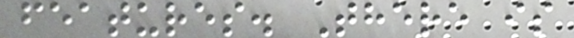features. There is
